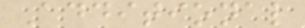Additional
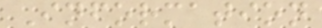Information
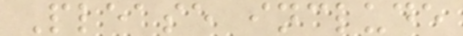Please include
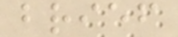brief
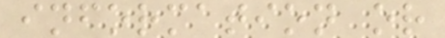information or
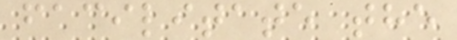facilitate the
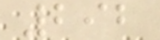292
